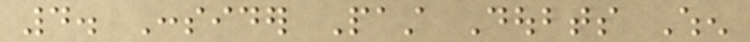4. Consider Past Doubts When
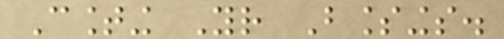Counting Your Blessings.
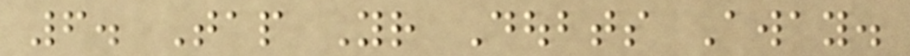6. Tap Your Doubts Away.
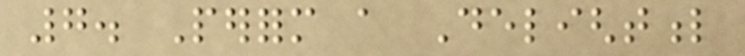7. Perform a Delightful
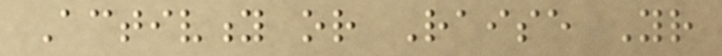Activity or Raise Your
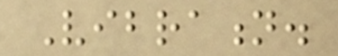Vibration.
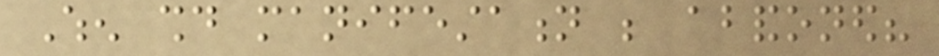When should manifestation be abandoned?
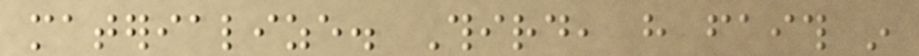materialize. Third, have faith in
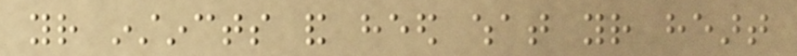your instincts and heed what your heart
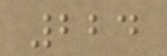224
